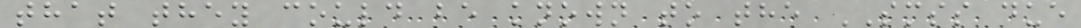that they could be known to the SMSS due
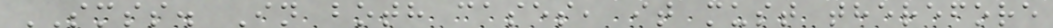SMSS. In both cases, it must therefore
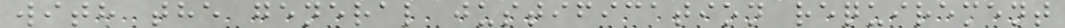with the general justification requirement
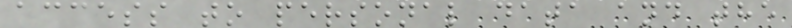access to personal data and the
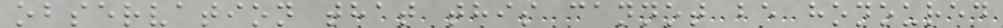observation that this cannot be honoured
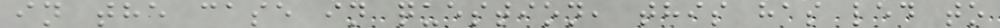in the case in question, this has led to
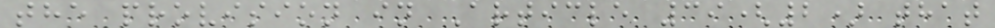the provision in Article 39(2) that
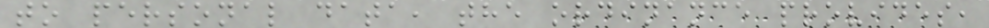to personal data, the ordinance provides,
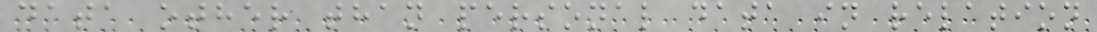data other than personal data in relation
